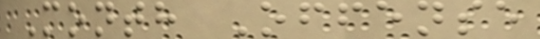Month Offense
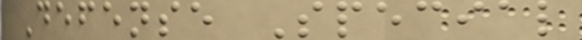Defense Special
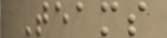Teams
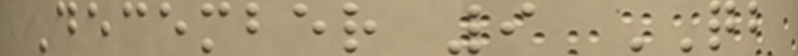December 9 QB
